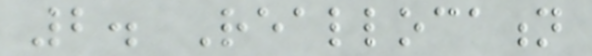2. Reallocation
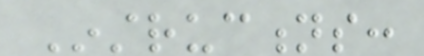Instructions:
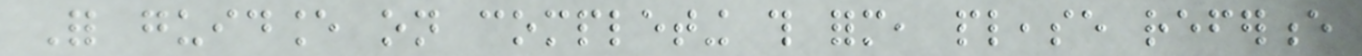For guidance on completing this form, please reference
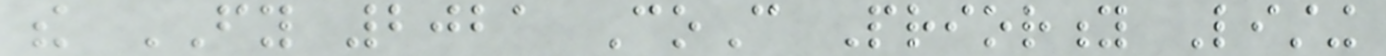the FY 2021 CoC Priority Listing
